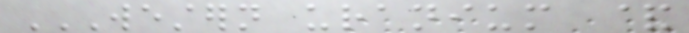WESTERN URANIUM &
